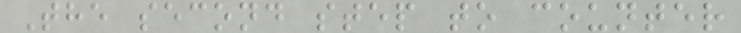The second step to counter
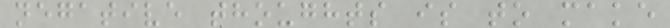negative thoughts is to make
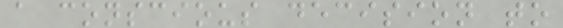a conscious decision to
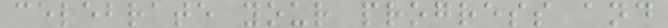celebrate your progress and
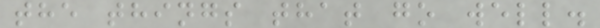the things that go well.
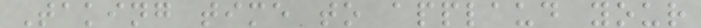Taking time to applaud your
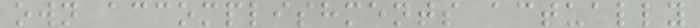own accomplishments actually
